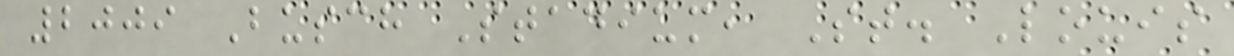2009 Busch Stadium, St. Louis
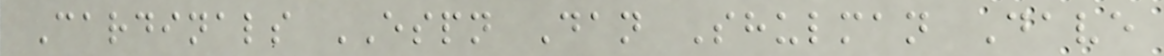Cardinals ESPN Dan Shulman Dave
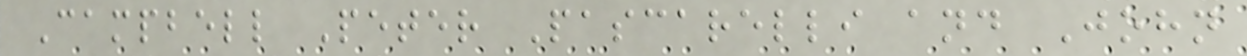Campbell Peter Pascarelli and John
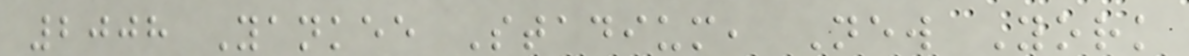2008 Yankee Stadium, New York
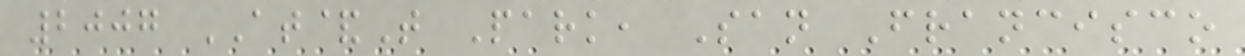2007 AT&T Park, San Francisco
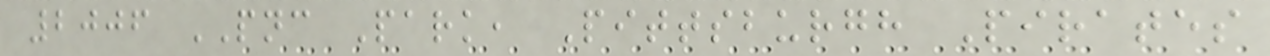2006 PNC Park, Pittsburgh Pirates
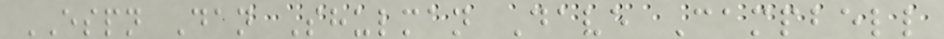ESPN Dan Shulman Dave Campbell
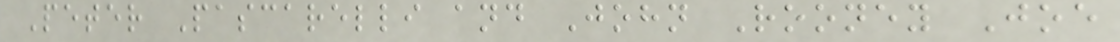Peter Pascarelli and John Rooney Joe
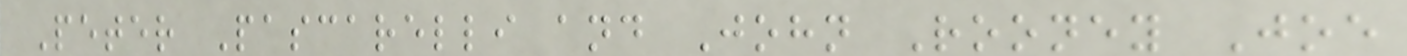Peter Pascarelli and John Rooney Joe
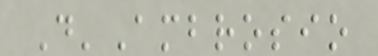D'Ambrosio
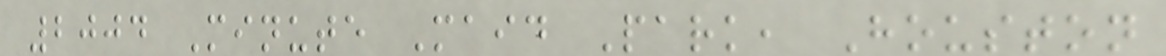2004 Minute Maid Park, Houston
